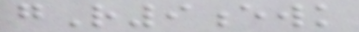gR9ewk
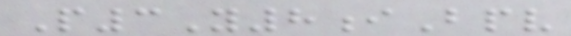P3Y8iBpv
